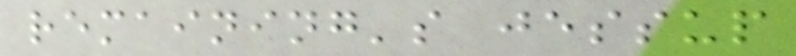remaining's jessup
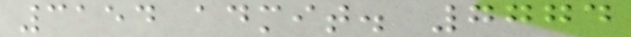3154 admit. 7774
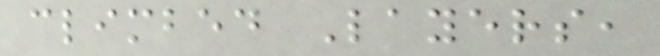climbed Layers,
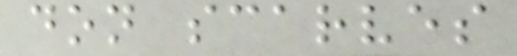don scarves
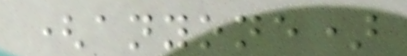(anyone)
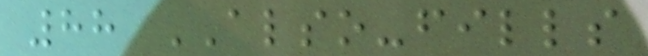88 ALSO-fills
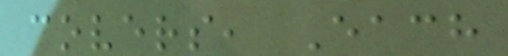covers, Each
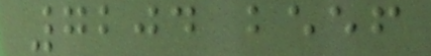7204 beef
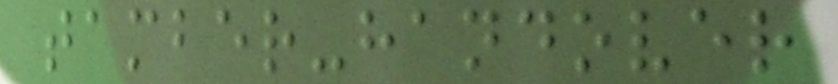tamber-handover
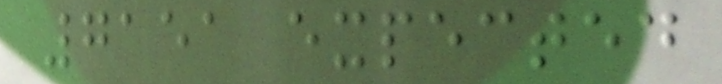7151 expected
